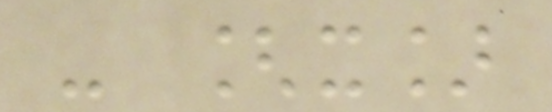- [x]
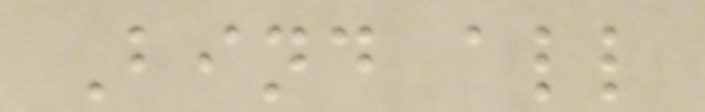Bind all
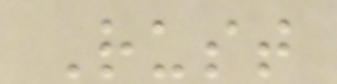Rust
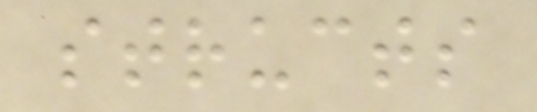structs
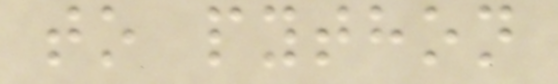to python
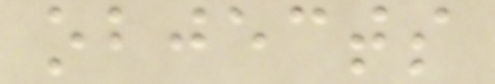objects
